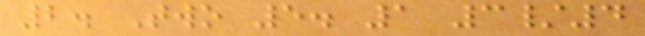2. Two 5. 1 3/4
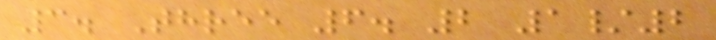3. Three 6. 2 1/2
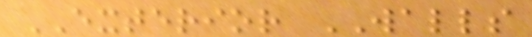EXTERIOR WALLS
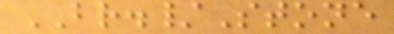BR./Stone
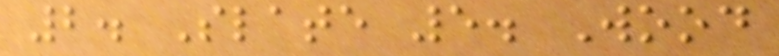2. Slate 5. Wood
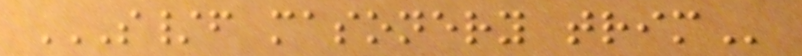S/F MASONERY TRIM
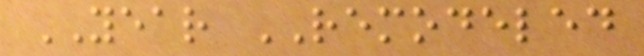YEAR REMODELED
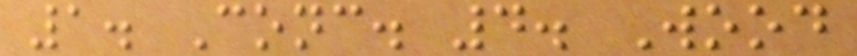1. Conc. 4. Wood
